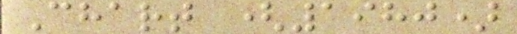Chart (1980)
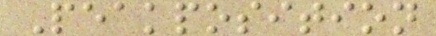Peakposition
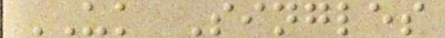UK Singles
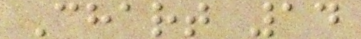Chart 14
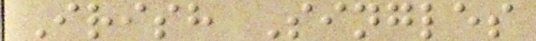Irish Singles
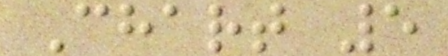Chart 5
